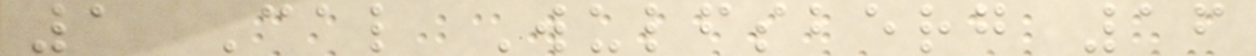1 Cal Wulfsberg 16
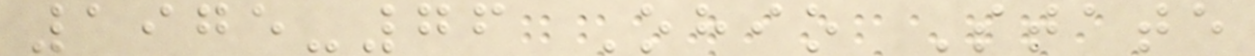1975-76 Ohio State
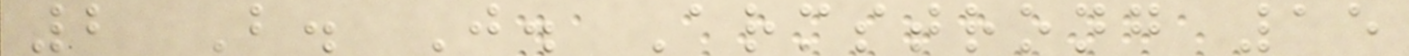2 B. J. Armstrong 15
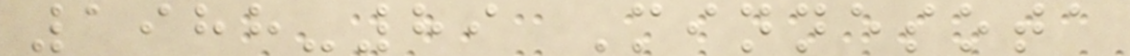1988-89 Minnesota
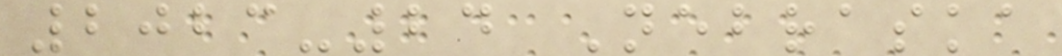2023-24 Nebraska
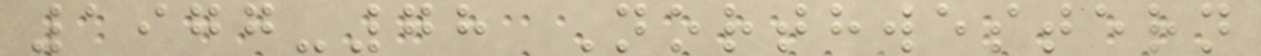1977-78 Northwestern
